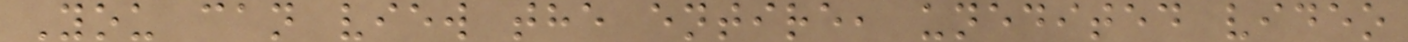You can view the entire, unedited video
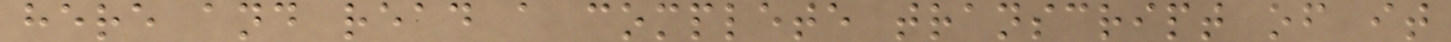here and read a complete transcript of it
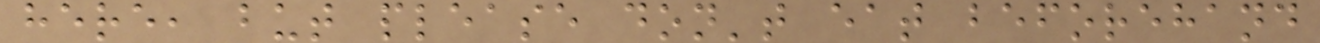here, but please don't eat beforehand
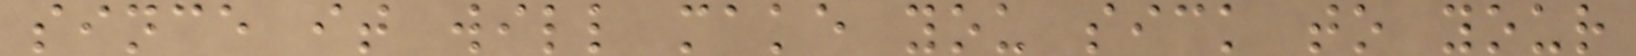since it will make you sick to your
